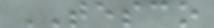TESCO
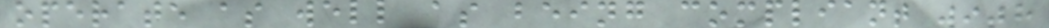operate as well as being compliant with
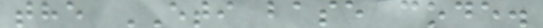the ETI base code.
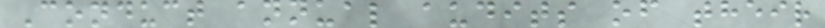Conduct annual audits of their
